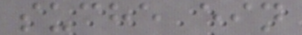suche ein
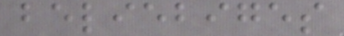beliebiges
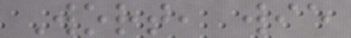Wort, wie
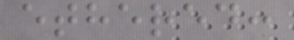ethered:
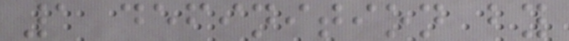1 definition by
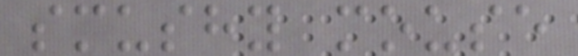smushy mouse
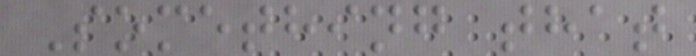Something that
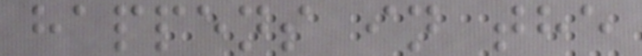happens in the
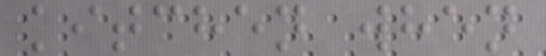kitchen when
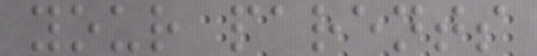your parents
